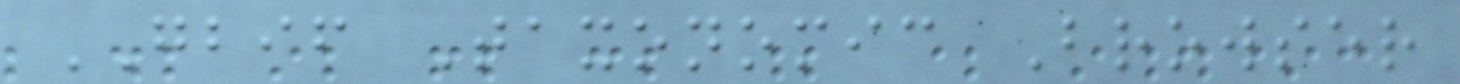GBIF Taxonomic Browser
